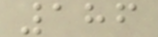186
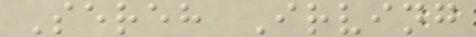Sereh Irving
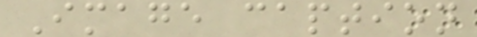Image caption
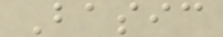Basic
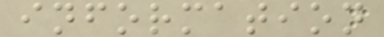information
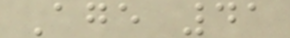Age 41
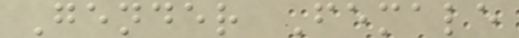Gender Female
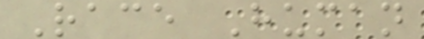Race Human
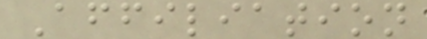Affiliation
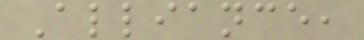Alliance,
